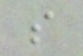s
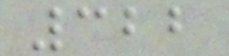322
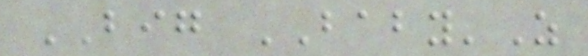BIG BABY'Z
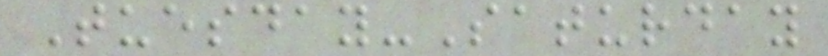Tuesday-Saturday
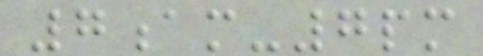7am-7pm
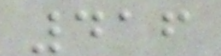416
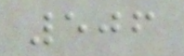506
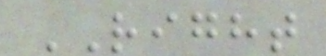RIGHT
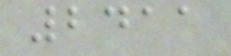2411
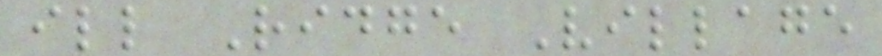ill Ridge Village
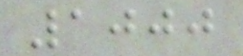1000
